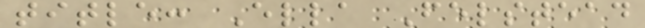title: Ella Felstead
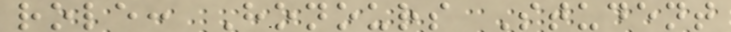role: Honours Student
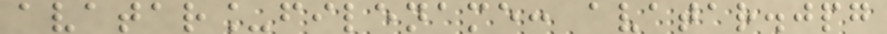avatar_filename: avatar.jpg
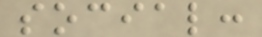social:
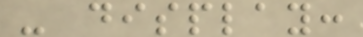- display:
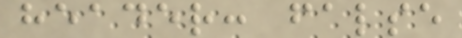header: false
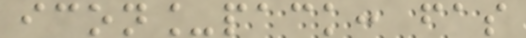icon_pack: fas
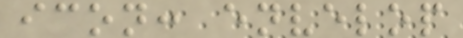icon: envelop
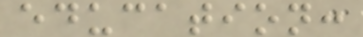education:
